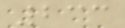233
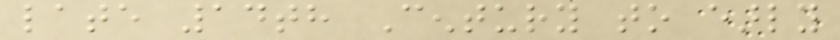late 14th Century to early
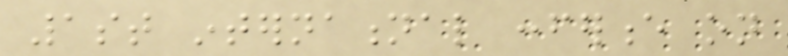1st international conference on
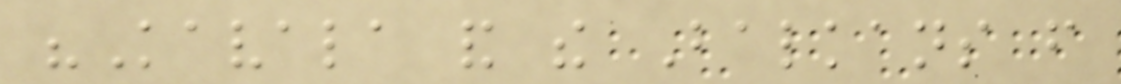"Kavala and the Balkans from
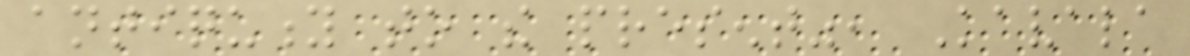antiquity to the present", Kavala
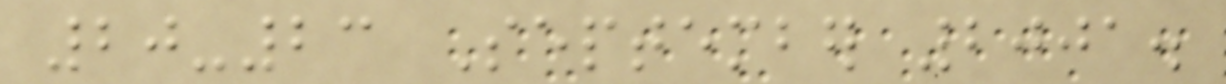20-23 September 2001.
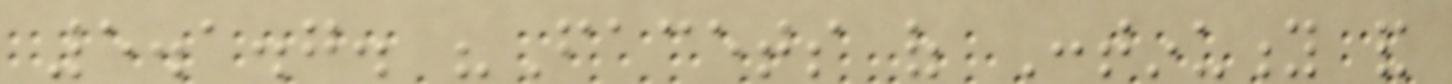5.1.7. "Facets of Continuity and
